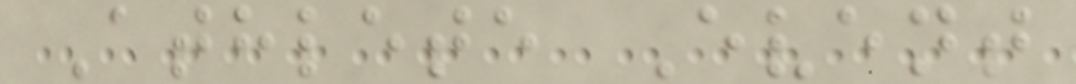Athlete Event
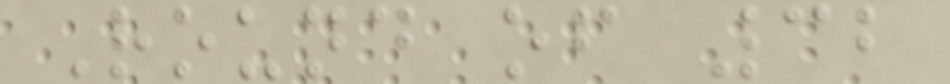Round of 32
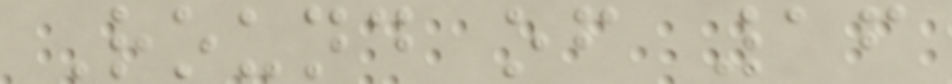Round of 16
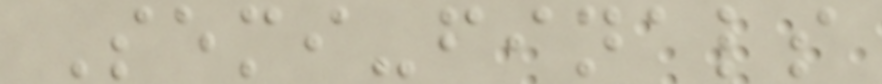Semi-finals
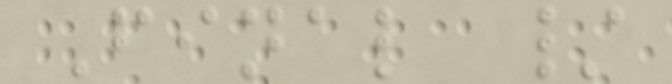Final /
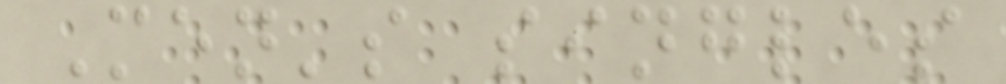Men's singles
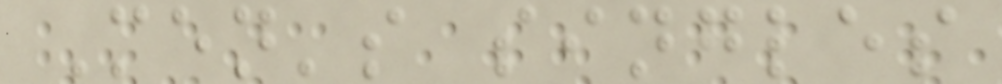Men's singles
